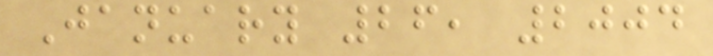January 26, 2004
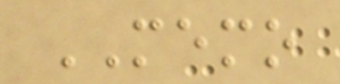MEMO
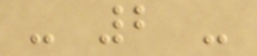- 2 -
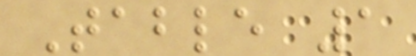Table 1
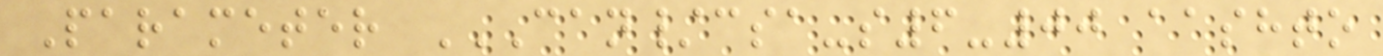Parameter CAN/CSA-S6-00 AASHTO
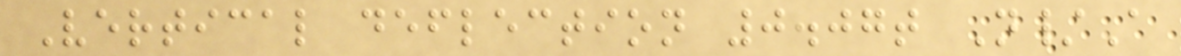Vertical deflection 0.07t N/A
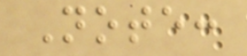Note:
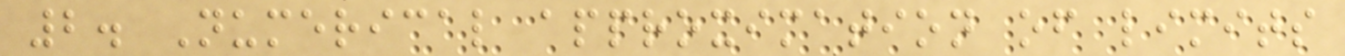2. Numerical approximation of limits
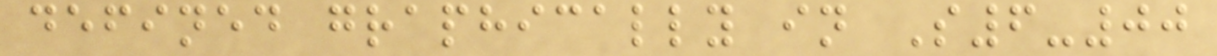defined graphically in S6-00
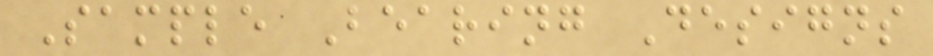Sample Bearing Designs
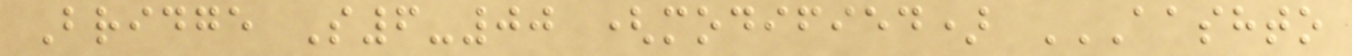Bridge S6-00 (modified) AASHTO
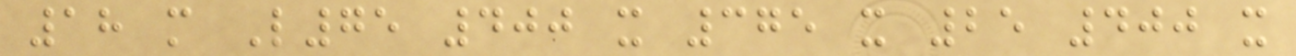18 m L75 400 x 375 x 25 400 x
